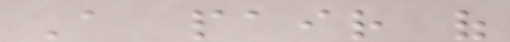A pair of
